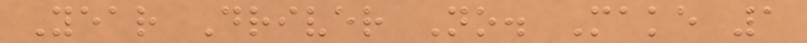Year Driver No. Make 1
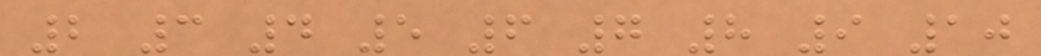2 3 4 5 6 7 8 9 10
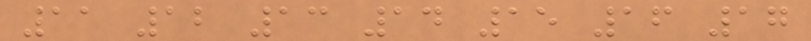11 12 13 14 15 16 17
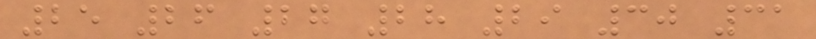25 26 27 28 29 30 31
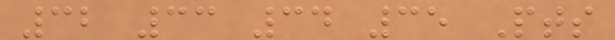32 33 34 35 Pts
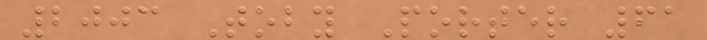2003 Toby Porter 61
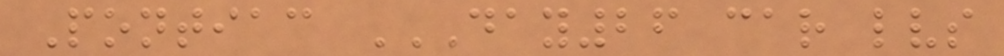Pontiac DAY26 CAR LVS
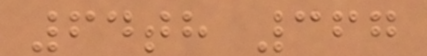64th 367
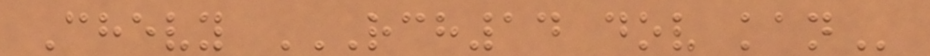Chevy RCH14 DOV KAN
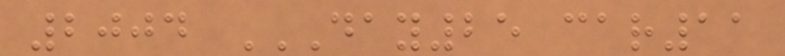2004 DAY25 CAR11
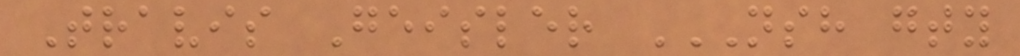Travis Geisler NSH GTY
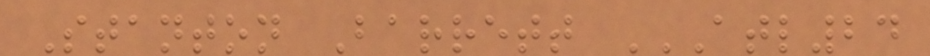Stanton Barrett ATL24
